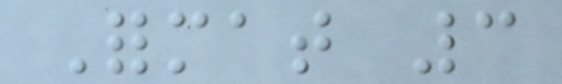Format 3
